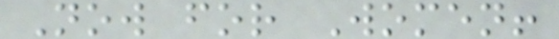Now for Women!
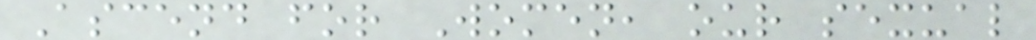Ascend for Women, our sexual
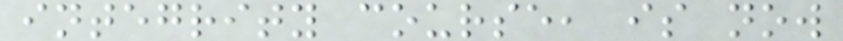integrity course, is now
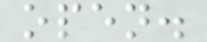open.
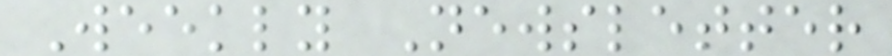Weekly Newsletter
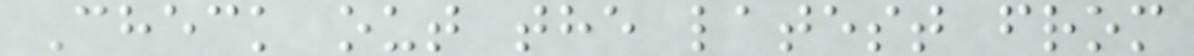Check out the latest from
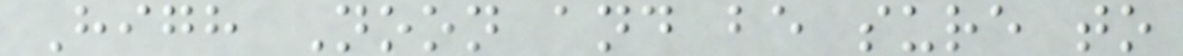High Noon and be sure to
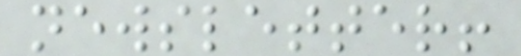newsletter!
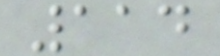114
